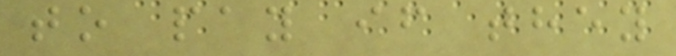to pay if they
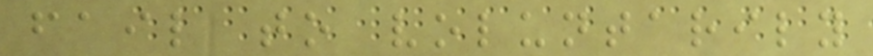fail to voluntarily
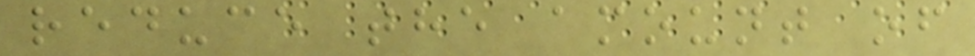reduce the amount of
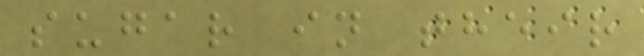sugar in their
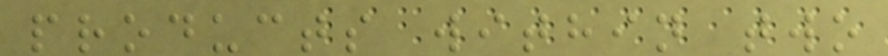products within two
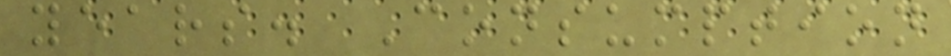years. Consumption
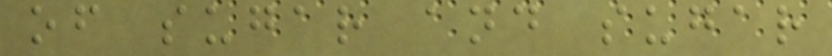of sugar and sugar
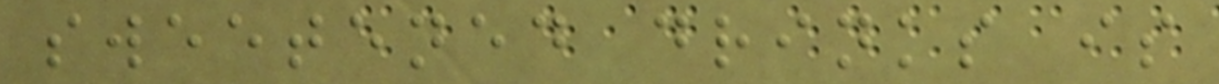sweetened drinks is
